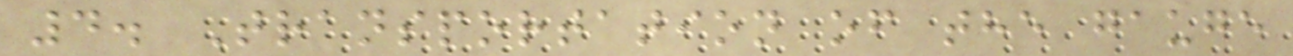4. Transportation of the gauge
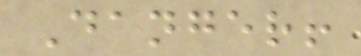Danger!
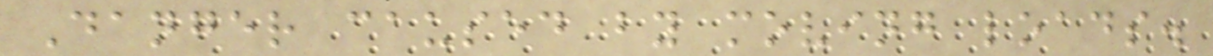Danger caused by moving loads.
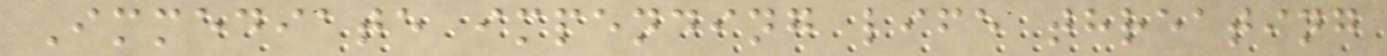Immediate impending life threating
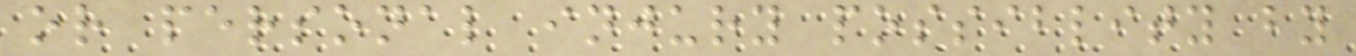or personal injury possiblity by
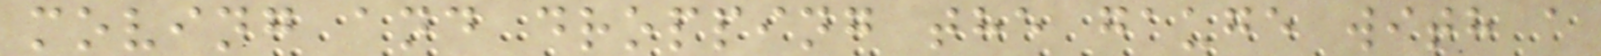moving and dropping the gauge with a
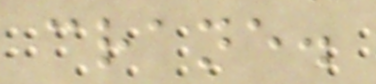crane.
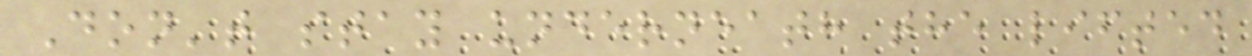Don't stay underneath the lifted
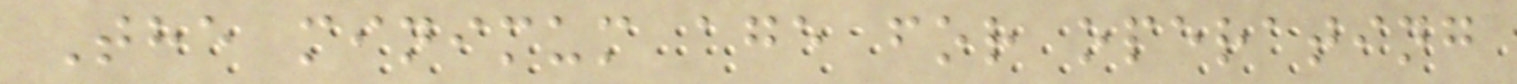The minimum age for operating
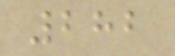282
